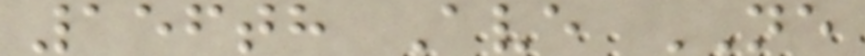156th Ave NE
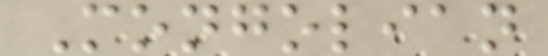Mongolian
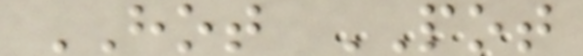HOT POT
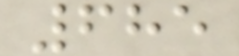685
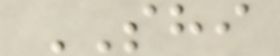SHI
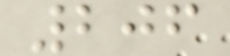206
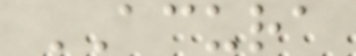ACURA
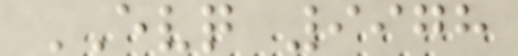EVQ 9978
